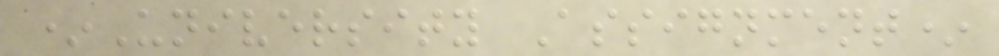*University Assignment*
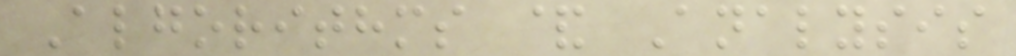Algorithms & Analysis
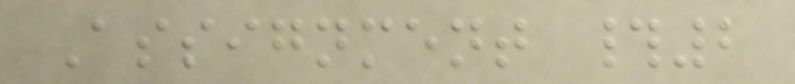Assignment #2
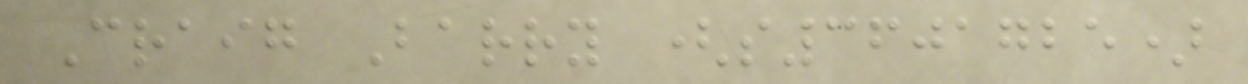Craig Barry (s3601725)
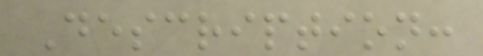Description:
